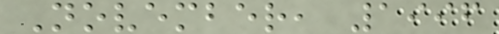November, 1996
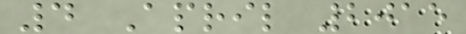4 April 2015
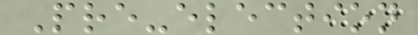Pre-election
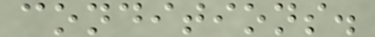conditions.
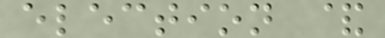election &
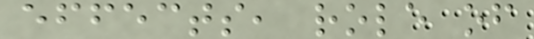effects, role of
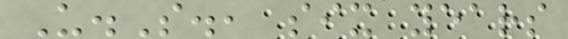U.S., six years
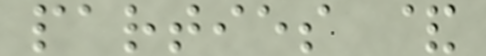parties &
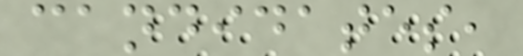candidates,
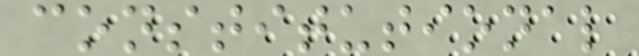constitutional
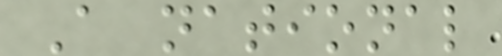A national
